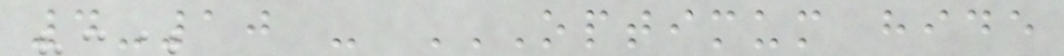4-10 - OPTIMUM HIDE
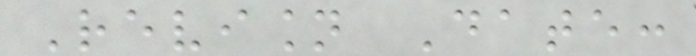Revision Date:
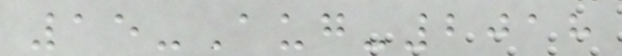15-Aug-2018
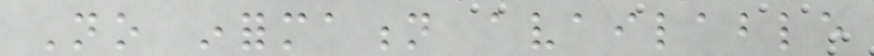No information available
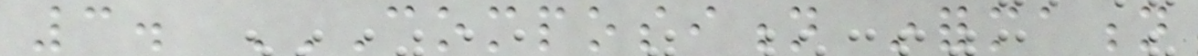3. COMPOSITION INFORMATION
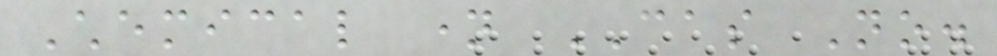Chemical name CAS No.
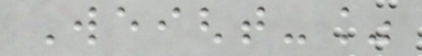Weight-%
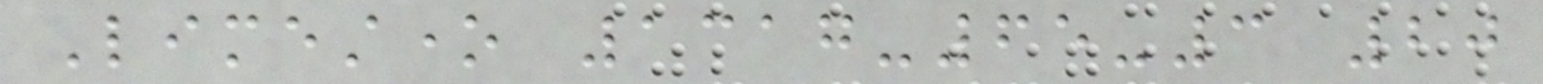Limestone 1317-65-3 20
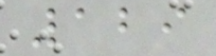129
